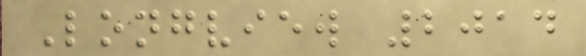Longview 2014
